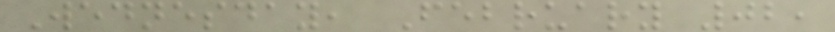Wednesday, February 02,
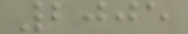2005
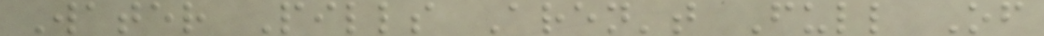Water Pills Aren't Full Of
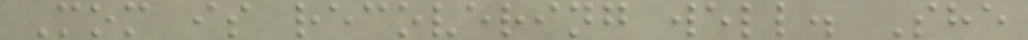Mom is recovering well. She
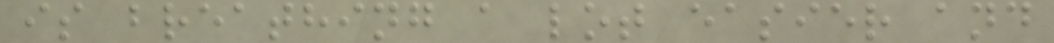is breathing a lot easier and
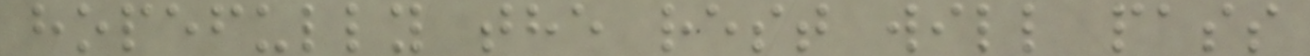hopefully the rest will pass
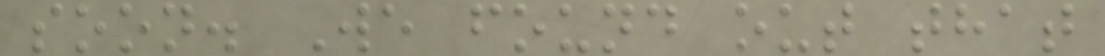soon. We found out that
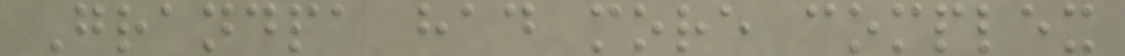Grandpa had more complex
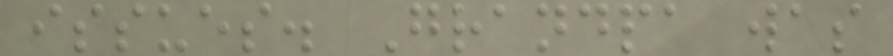issues. Grandpa was
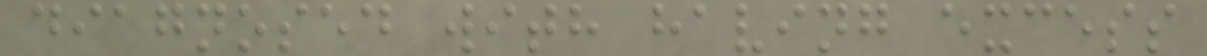diagnosed with having excess
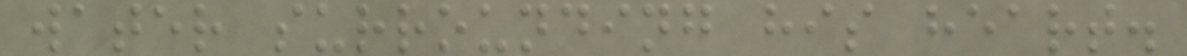water surrounding his heart.
